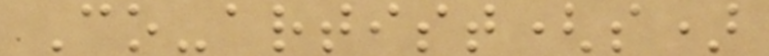Co-artist(s)
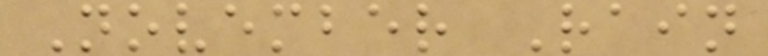November Rain
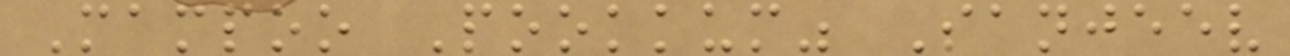Mampoo Pookkum" Sanjeev
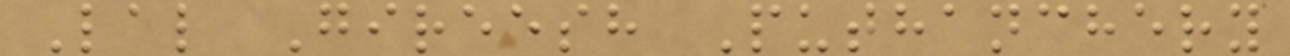Lal Gireesh Puthanchery
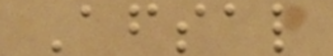Afsal
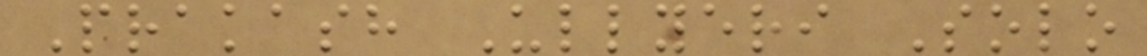Prakash Ullyeri Solo
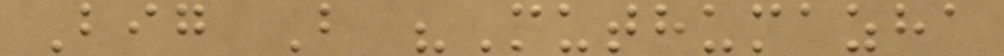Big B "Muthumazha
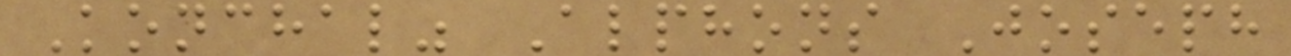Konchal" Alphons Joseph
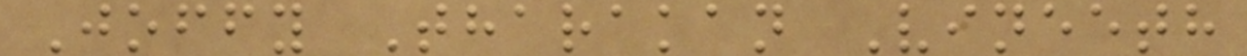Joffy Tharakan Vineeth
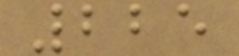225
